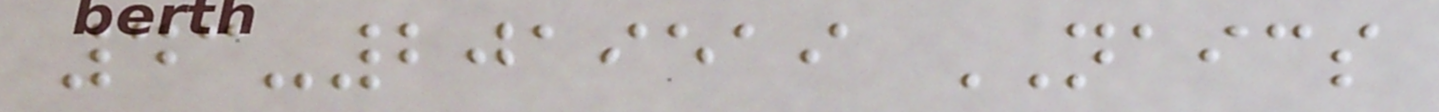43-2019519 NAICS
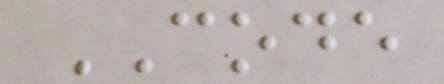CODE
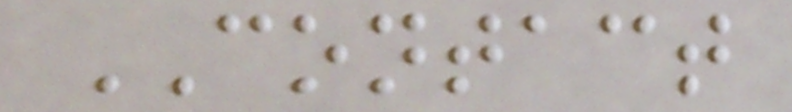CONTACT
